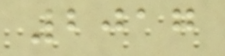2017
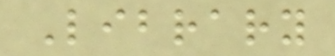Library
